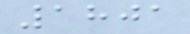1801
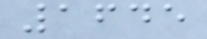1645
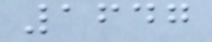1647
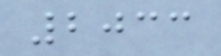2033
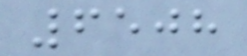6508
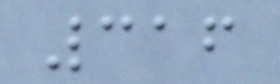316
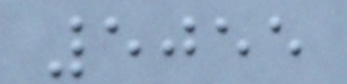5055
